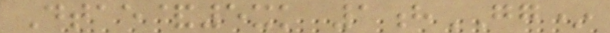Dtae&5xk 1hGG*
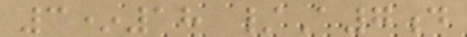3*18 /A7d
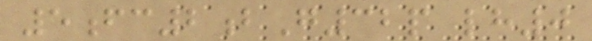5fc2bG32p lh0
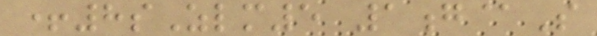+8sZlm5 1g@S
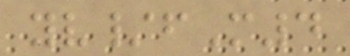yv/fM4
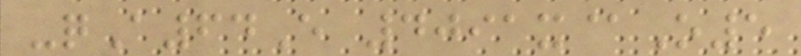-qA64E 4091x@O5
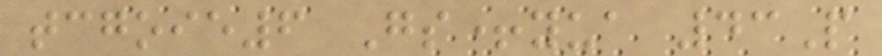tcgoie6 Gs+yua 43P
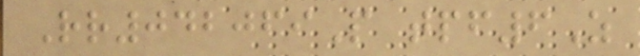Rr042069P tpf6Z
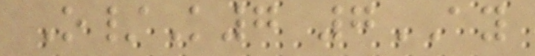O/K7 7AY
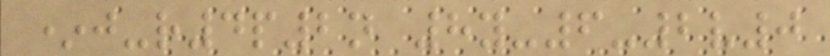*j-r4p2n 8y-6-2v0
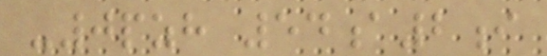-0pzh 54a2i
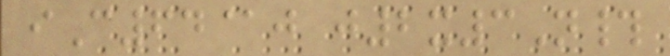iC64@j j2x3N#
